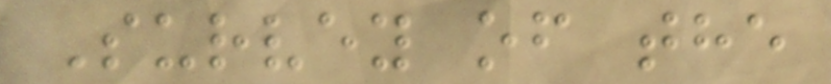Survey of the
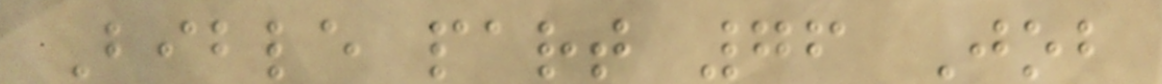Bible part 76 Job
